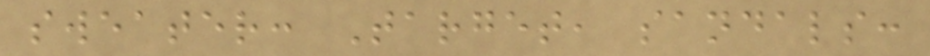sweater: Target, sandals:
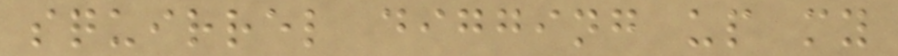squirrel digging up my
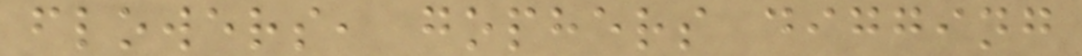flowers, gophers digging
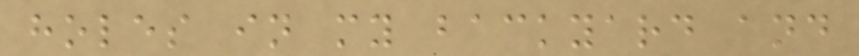holes in my backyard and
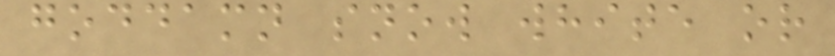goddamn snow white or
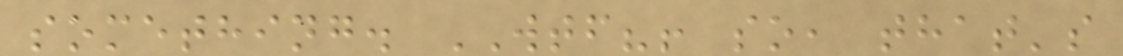something. WTF?! so, that's
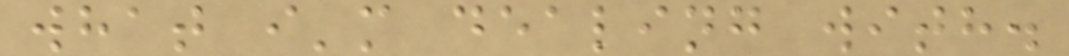what i'm dealing with.
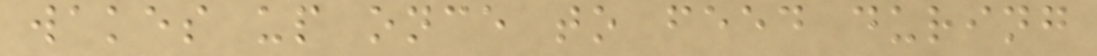wakes up once to feed during
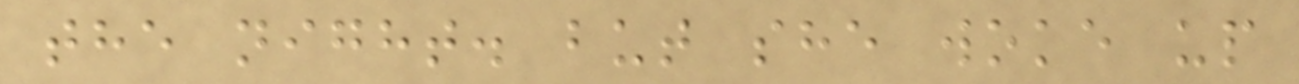the night. but she woke up
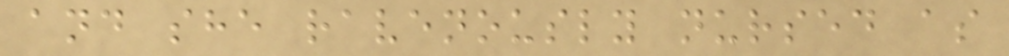and she ravenously nursed as
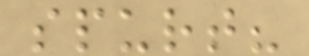spurt?
